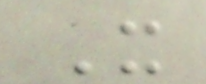It
